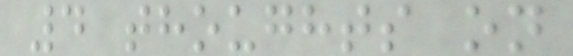4 thoughts on
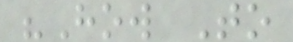"How To
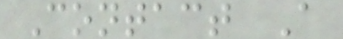Contact A
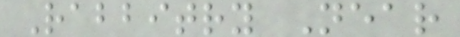Rabbitry Near
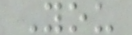You
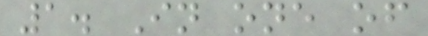1. In one of
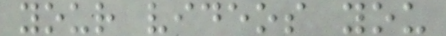your videos you
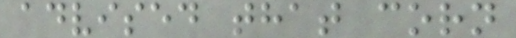advised that corn
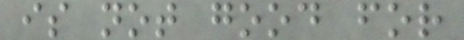is not good for
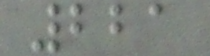221
